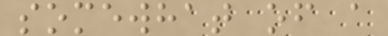somewhat of a
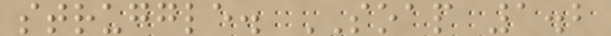struggle. SOAP 1.2
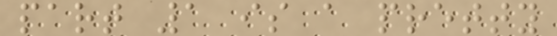part 1 is a pretty
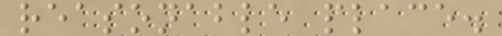reasonable place.
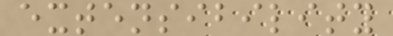extensibility
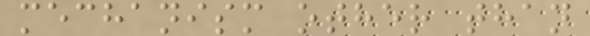mechanism other than
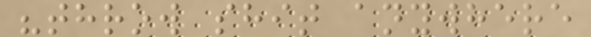"throw shit anywhere
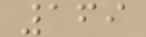169
